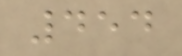454
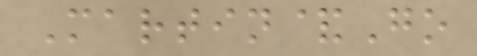Martin&Go
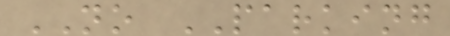NO PARKING
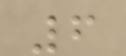6
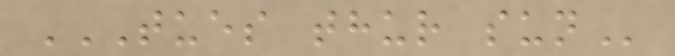TUES THUR SUN
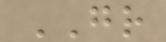GR
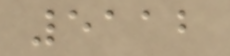5112
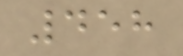458
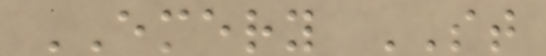EMERY ST
